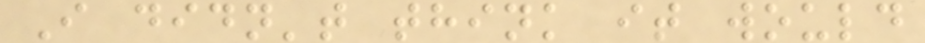I didn't think it would
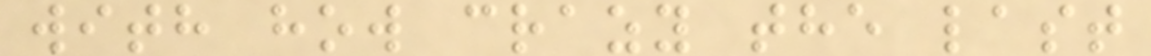with how crazy the last
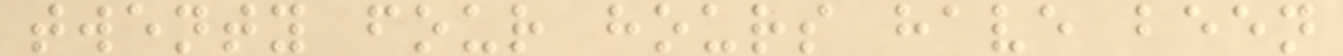twenty four hours have been
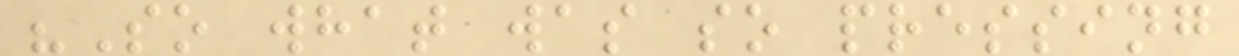"So what was so pressing
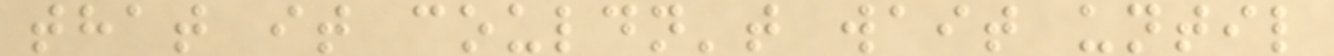that it couldn't wait until
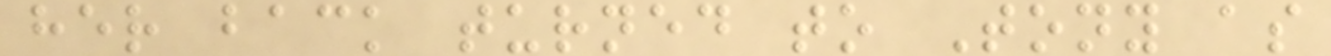her back turned to Tony as
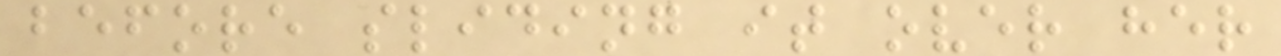before sliding it over her
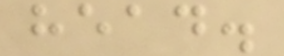head.
